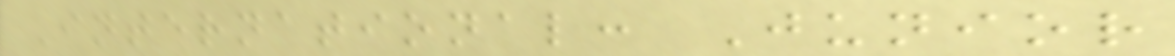International: Junior
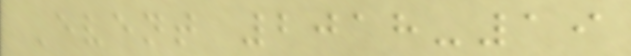Event 2018-19
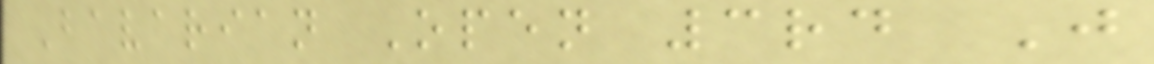Bavarian Open 3rd J
